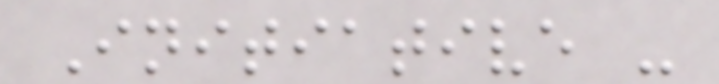Initiative -
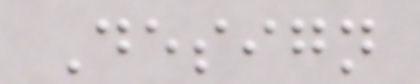Design
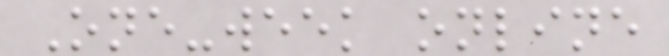One-week online
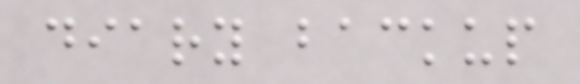diary backup
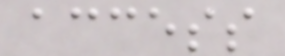access
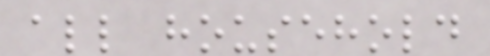all household
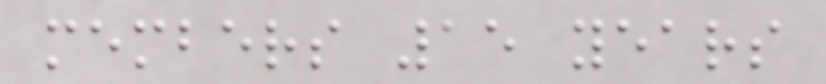members 15 years
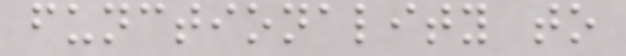functionality to
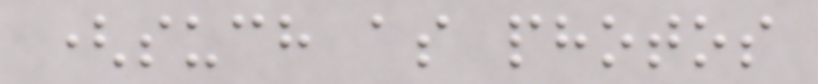(such as photos
